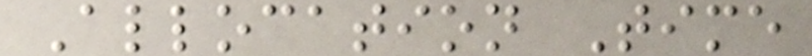Allocation Time
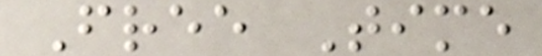Free Time
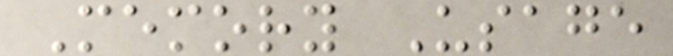Memory Usage
